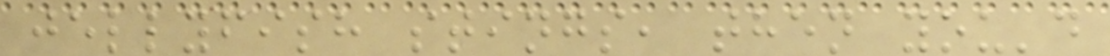jellyfish stings, then you'd
